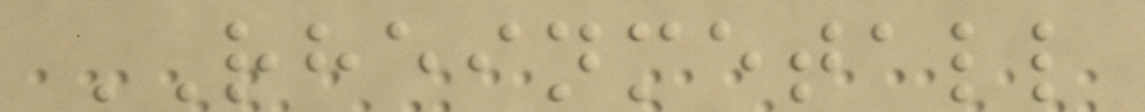RHEINMETALL
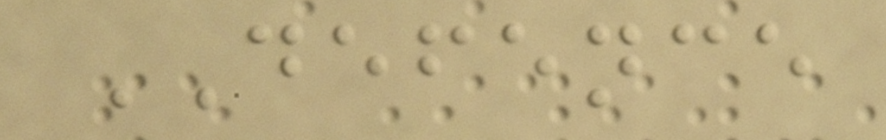DEFENCE
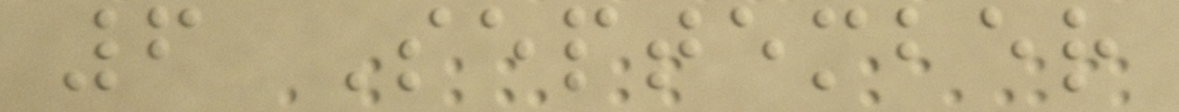6 September
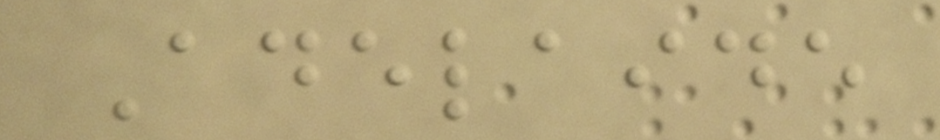Adelaide
